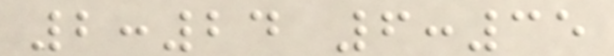2:24 6:35
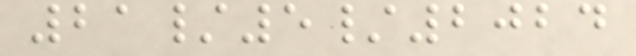21/5/2024
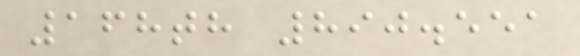168th 890.551
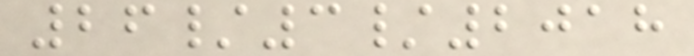26/3/2018
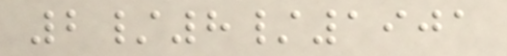2/8/1901
